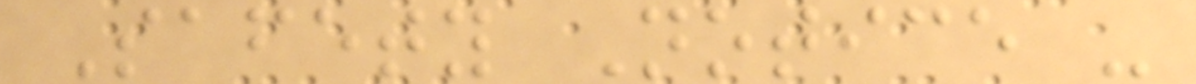Safety Notice -
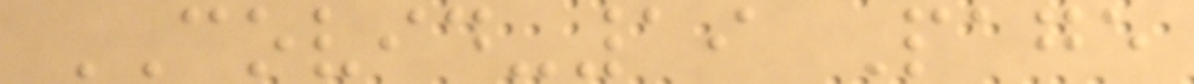COVID-19 Page
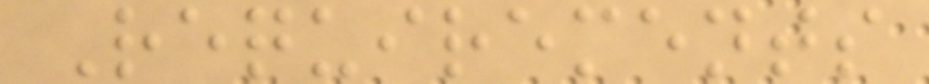Requirements
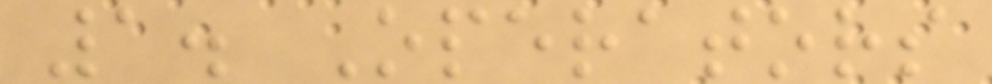1. Operators
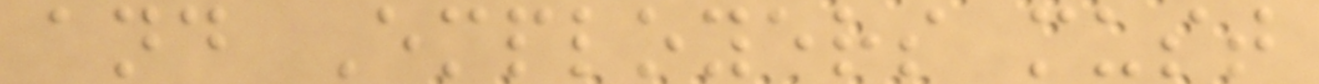and Employers must
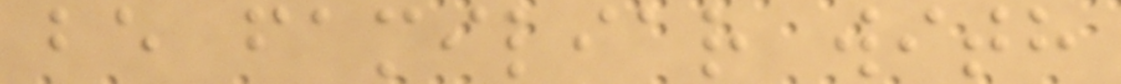be familiar with
